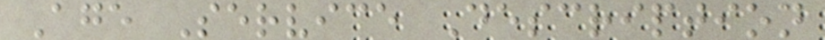Age Service Description
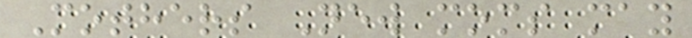Mothers New moms may
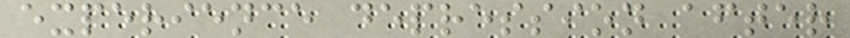experience depression after
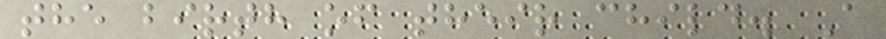the birth of their child. A
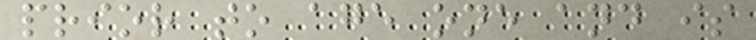prior to age one and is
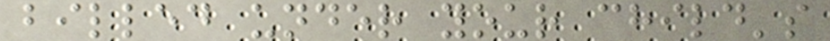billed under your child's
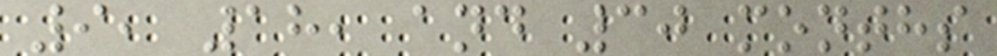9, 18, and 30 months
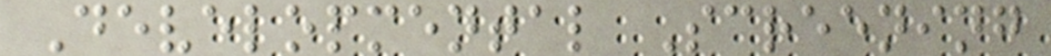Developmental Screening
